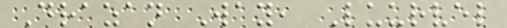Drazan Way, Luurvel
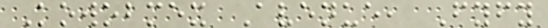Kowobmex Avenue, Fyfy
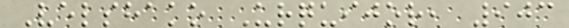Velshako Urquijor, 903
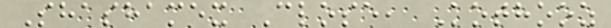Shashamex Close, Kothooz
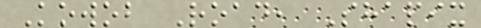Kowob Road, Shapix
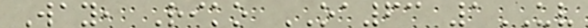Way, Riko OA63 1UV
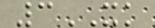3XK
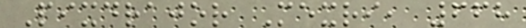Pixdrajor Mexri, 668
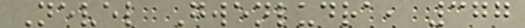Nevel Gwenludra, 377
